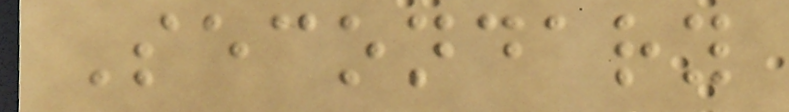Secondary
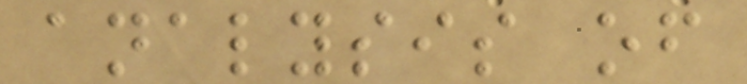analysis of
